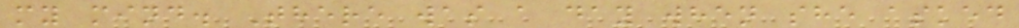my mind. There was a day when she asked
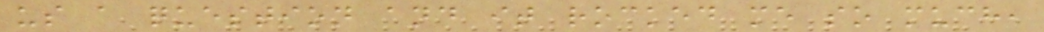us a question and it rocked me so much,
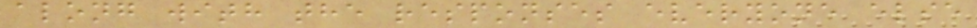along with the responses everyone else
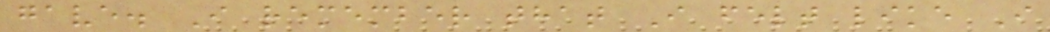gave. I remember that I felt like I
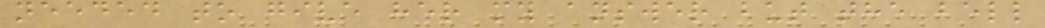needed to give her my answer but the bell
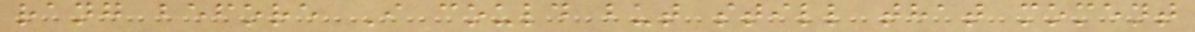rang before I could but still that moment
